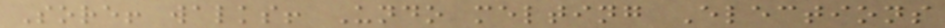Sore! walks! Undo melting Elections
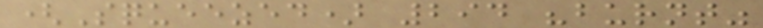(Squeezed) 294 "burnt"
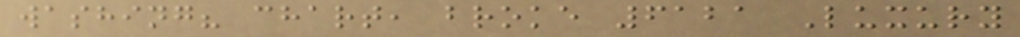washing? chart, broke 6121 Luxury
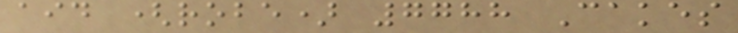aid (robe) 7788 Cakes
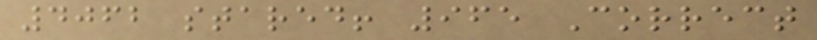4062 stared! 965 Correct
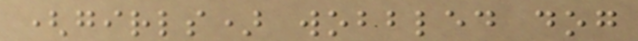(girls) wobbled dog
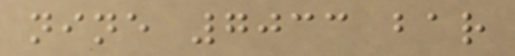nine 7033 bar
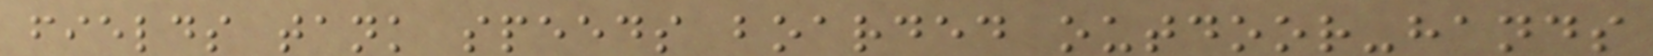fields tank speeds boarded outdoor-hands
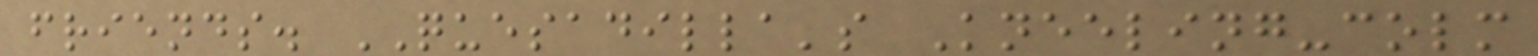friends. QUESADILLA's Kneeling-colm
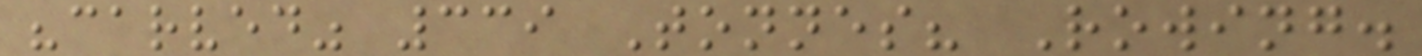"carved" 339 Tonnes? Rowing.
